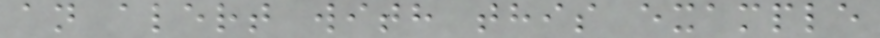an alert with this example
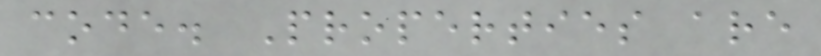code. Properties are
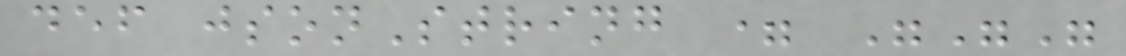def jsonString = """
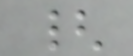{
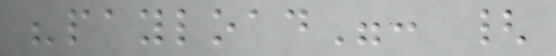"payload": {
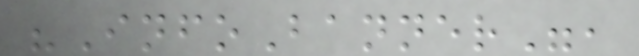"InfoBanner",
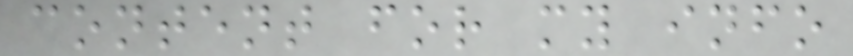content for my info
